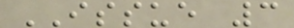ISSUE 3
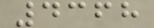4368
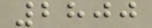2800
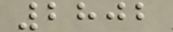2802
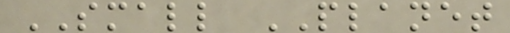SMALL PLANET
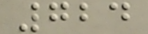724
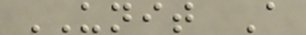UNIT A
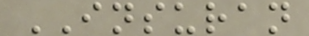INSURAN
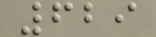629
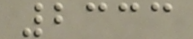2333
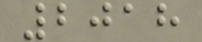2018
